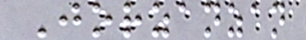Jorzanzan
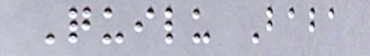Quilu Baba
